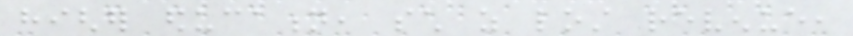higher education, such as lost revenue,
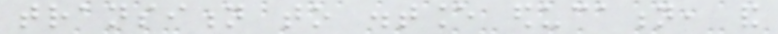transition to distance education, and
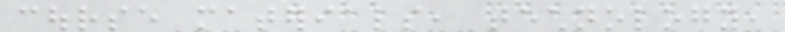course materials, technology,
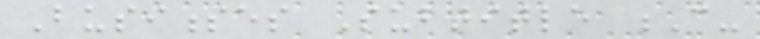Businesses Subtitle C-
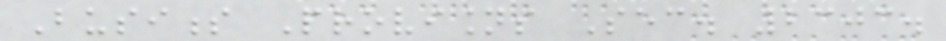Business Provisions Sec. 2303.
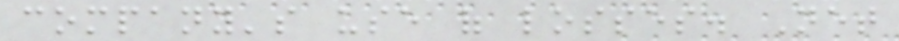company's use of losses. Net
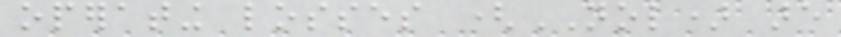operating losses (NOL) are
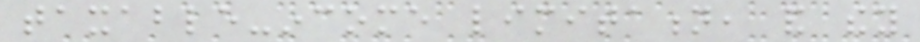taxable-income limitation, and they
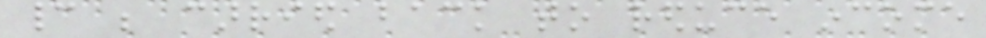cannot be carried back to reduce income
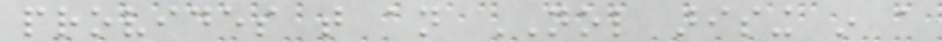provides that an NOL arising in a
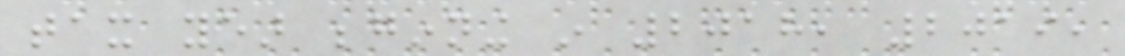tax year beginning in 2018, 2019,
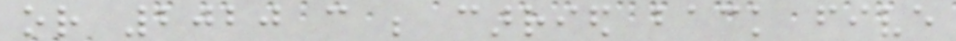or 2020 can be carried back five
